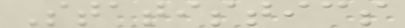Statistics
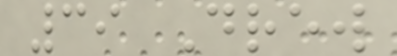39 Drew
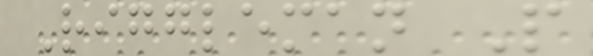Riggleman P
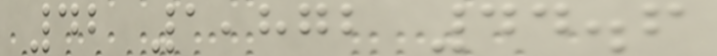42 1,872 44.6
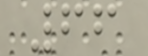66
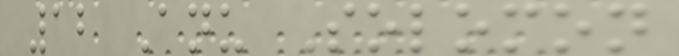12 Anu Solomon
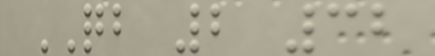QB 2 32
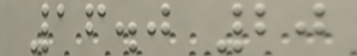16.0 20
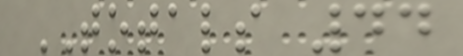TOTALS 44
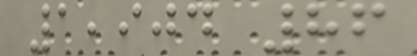1,904 86
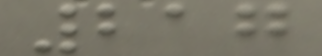217
